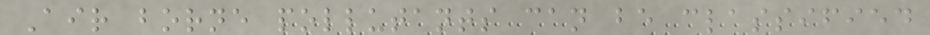Air borne pollutants can be classified
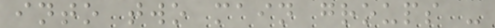into two main groups -
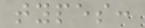types:
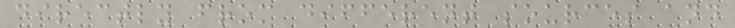directly from different sources and
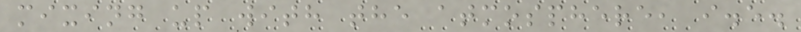mixing up with the atmosphere, i.e.
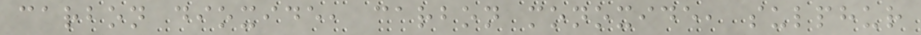carbon dioxide, carbon monoxide, sulphur
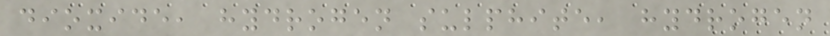dioxide, hydrogen sulphite, hydrogen
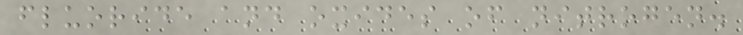fluoride and oxides of nitrogen.
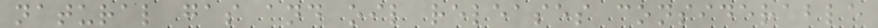natural gas and oil releases considerable
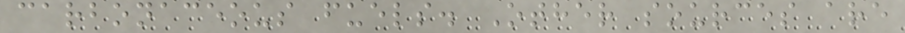carbonaceous fuels. Other sources are
